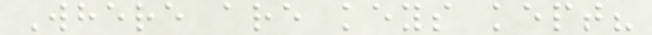Where are keys kept?
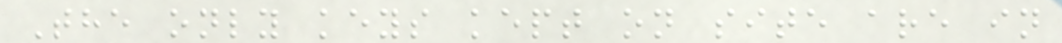The only keys kept on site are in
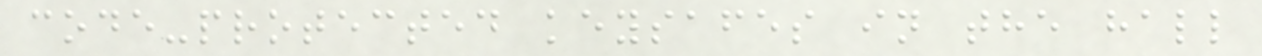code-protected keysafes in the hall
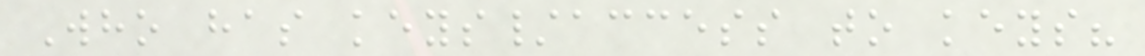Who has keys/access to keys?
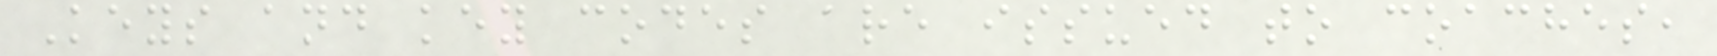Keys and key codes are issued to coaches,
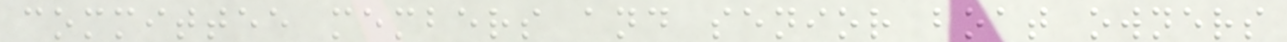committee members and senior boat owners
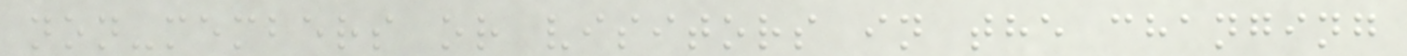non-members or visitors in the changing
